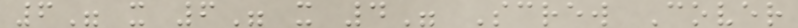6" x 6" x 4" Screw Cover
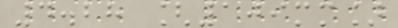4.28 [109mm]
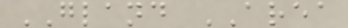GLAND AREA
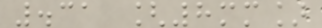.31 [8mm]
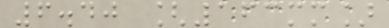6.40 [163mm]
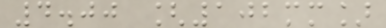4.00 [102mm]
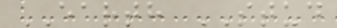EARTH STUD
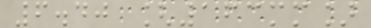6.40 [163mm]
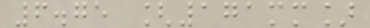6.75 [171mm]
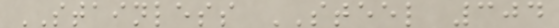STAINLESS STEEL 304
